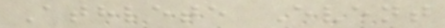Athlete Event
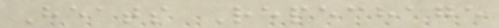Heats Repechage
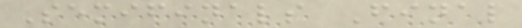Semifinals Final
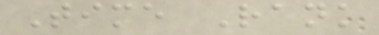Time Rank
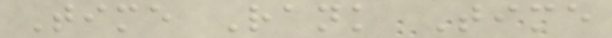Time Rank Time
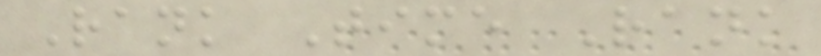Rank Time Rank
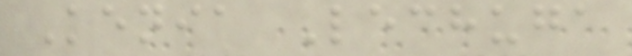Kenia Lechuga
